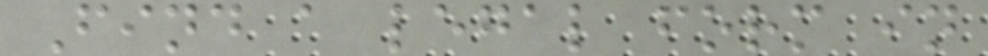Find a legal form in
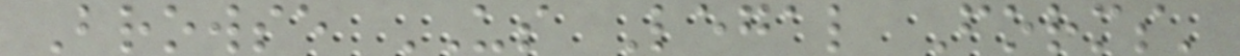Browse US Legal Forms'
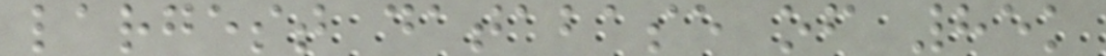largest database of 85k
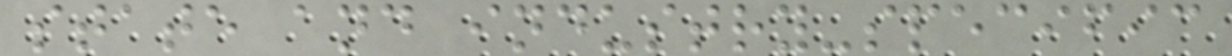state and industry-specific
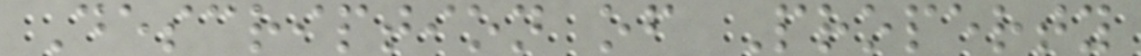Description of Property
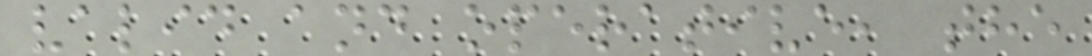valid and operative, the
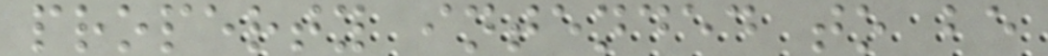property intended to be
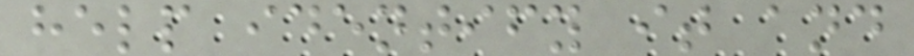help identify it and
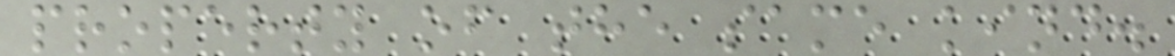property of the same kind.
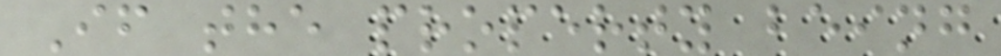If the property being
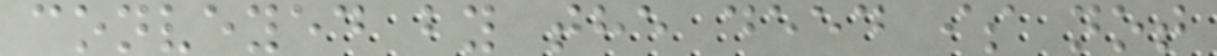conveyed by the deed is not
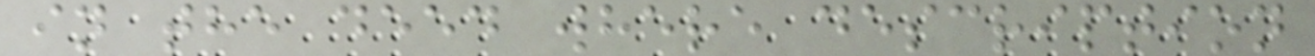in the deed where description
